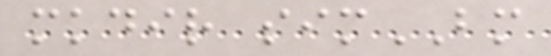mkdir simBM
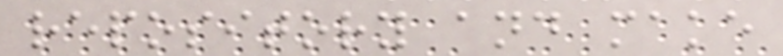repository and make
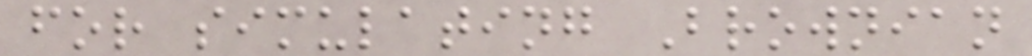for simulating Brownian
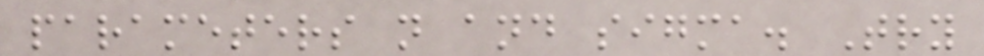parameters n and sigma. Try
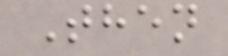Then
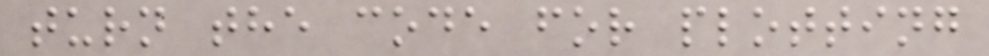turn the code for plotting
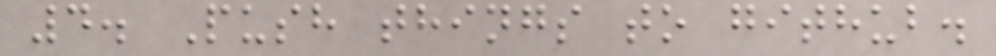4. Push things to github.
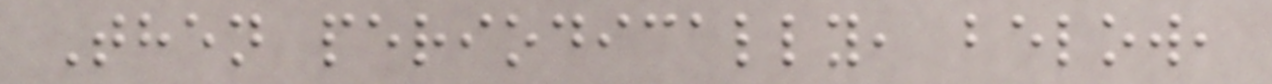Then periodically, below,
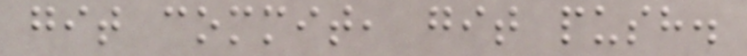git commit, git push.
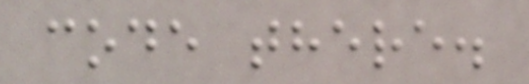code there.
